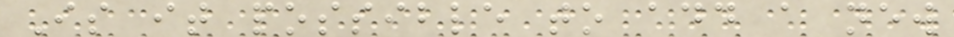Is it possible to add a new
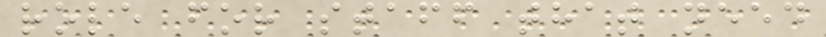role for staff that need
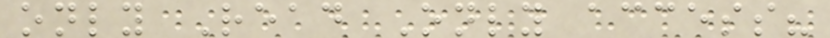only Read Only access?
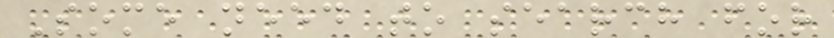Some need to search for
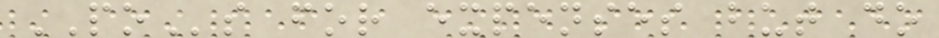POs for expenses but do
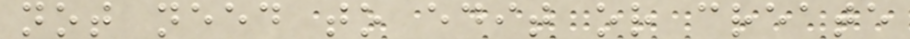not need to edit or create
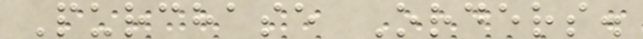Purchase Orders.
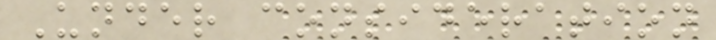Under consideration
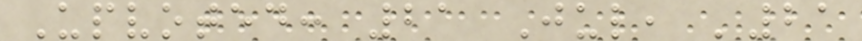Upvoted: 21 Jul, '21
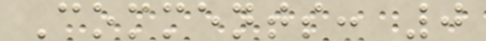Comments: 0
